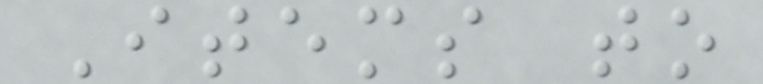Items to
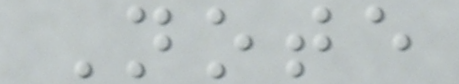Note
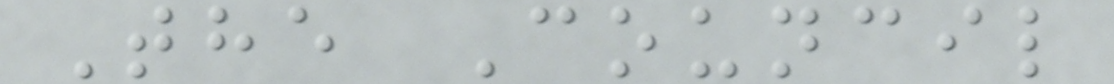The Council
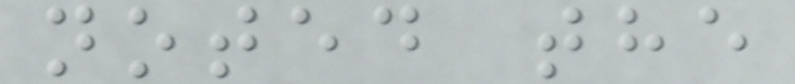noted the
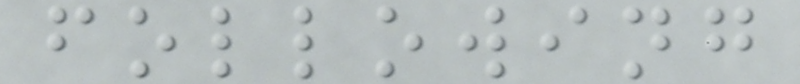following
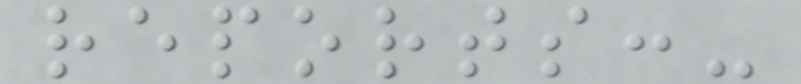reports:-
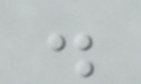.
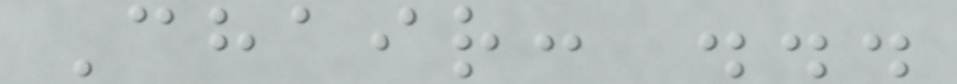Chair: ...
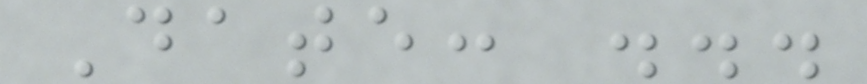Date: ...
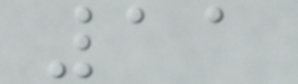11
